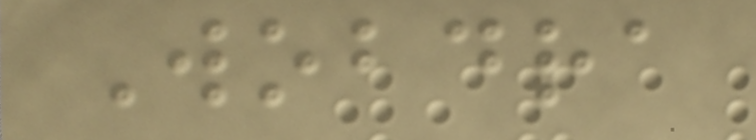Wobdra
